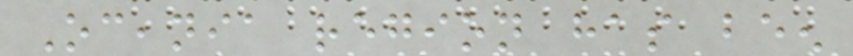Oceania region has been
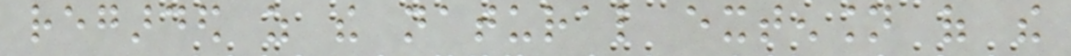regarded as the natural extension of the
